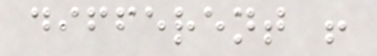different !
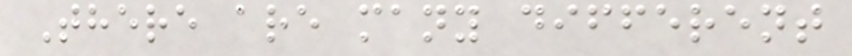There are many different
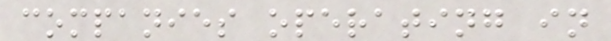companies operating in
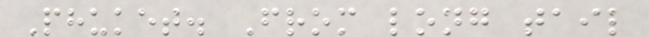Phuket. From long tail
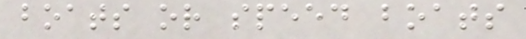boats or speed boats
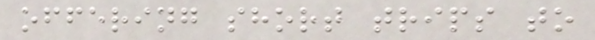offering short trips to
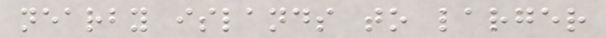nearby islands to larger
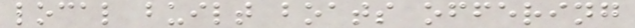local built boats offering
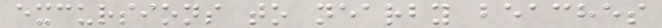excursions to nearby beaches
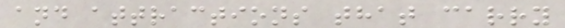and attractions that carry
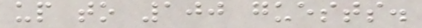up to 100 guests.
